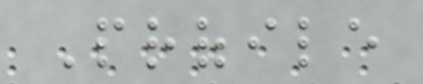Profile
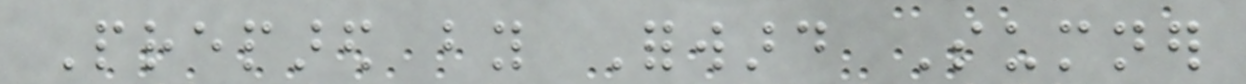Prepared by Forward Sumner
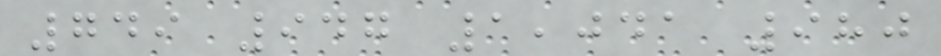749 947 1,041 980
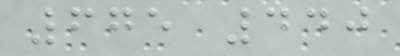675 440
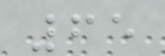65
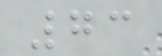73
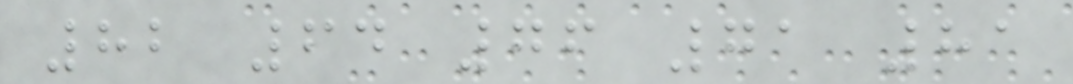82 64 76 71 81
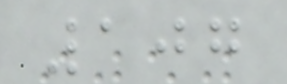107
